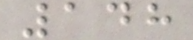148
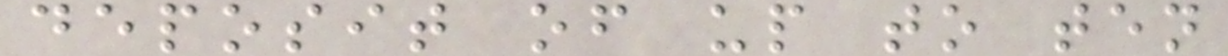deposit of up to ten
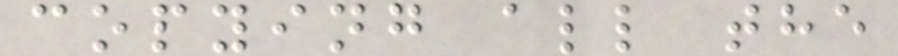copying all the
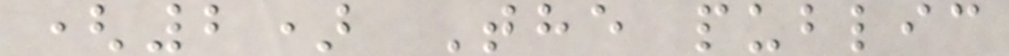(2) The public
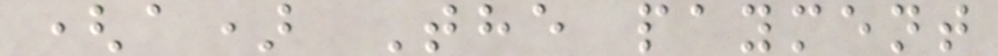(a) The payment
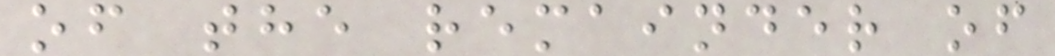of the remainder of
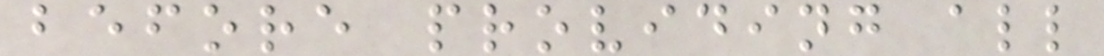before providing all
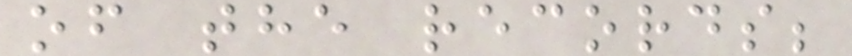of the records;
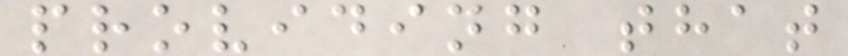providing that
